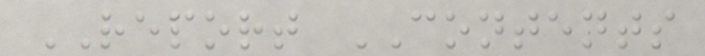REPORT CONTENTS
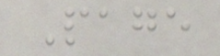Page
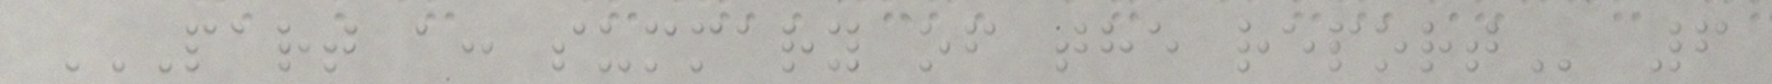PART A: SUMMARY OF THE REPORT 6
